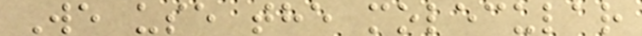We use the molecular
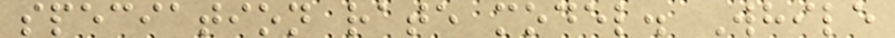speciation rate model. While
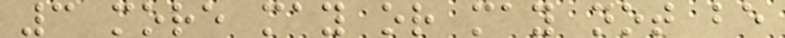3 more may or may not be
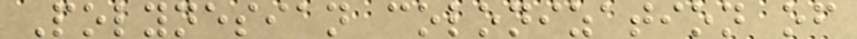Polynesian colonization of
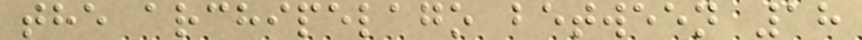the archipelago between 18
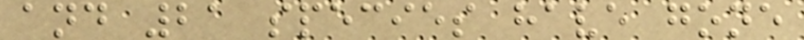and 21 species have gone
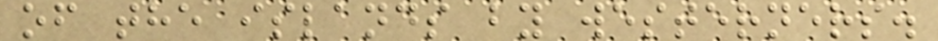of the islands by westerners.
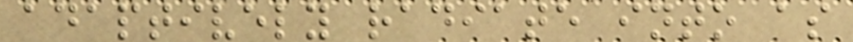adaptively radiate into as
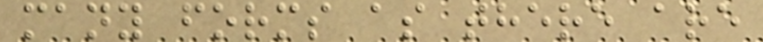many forms as there are
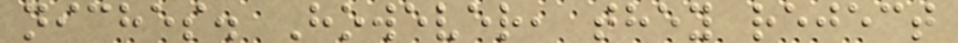niches. However, they reject
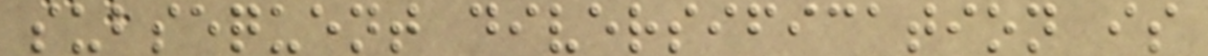subsequent diversification is
